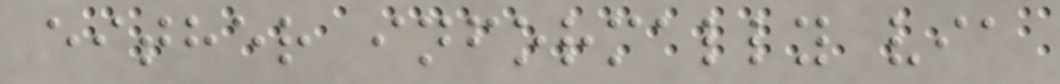either informally via
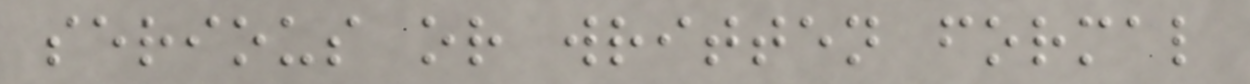serious or written formal
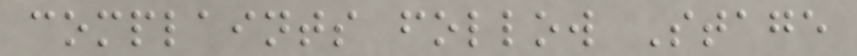complaints follow Stage
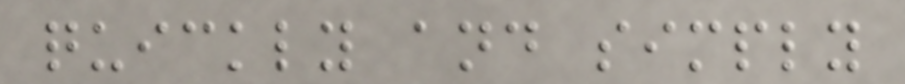quickly and simply
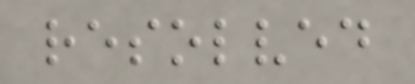resolved
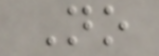No
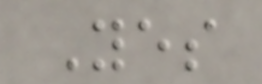Yes
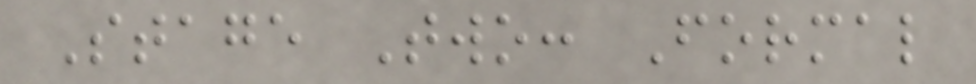Stage Two: Formal
